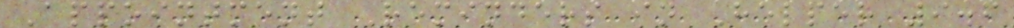Appointment Reminders in Helper 9.6
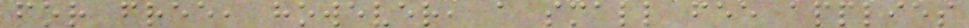for free, however, a small fee applies
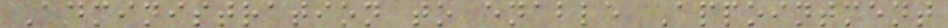Administration to enable Appointment
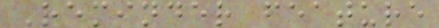Reminder feature
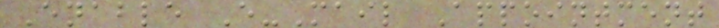Enable E-Mail Appointment
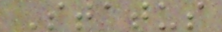Status
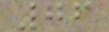76
